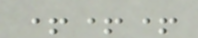+++
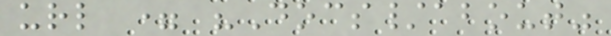url = "Docs/about"
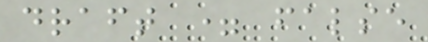draft = false
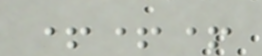+++
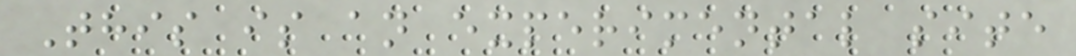This is an experimental site
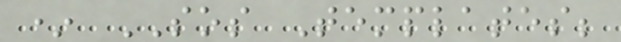* SOS Templates;
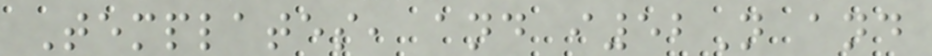Templates, and i52N and
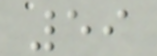59
